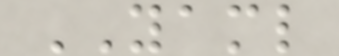YAML
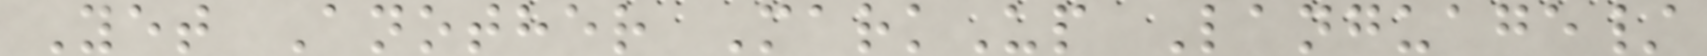Yet Another MarkUp Language/
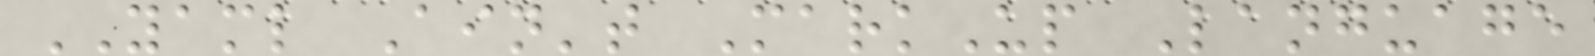YAML Ain't MarkUp Language
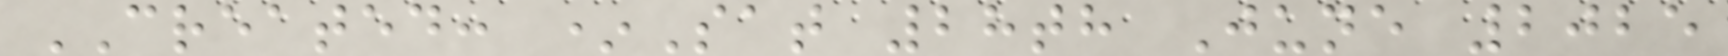CREATED: *Sat 28th June 2025
